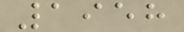1958
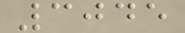3045
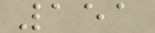151
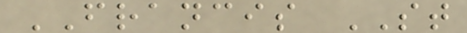FRANCIS ST
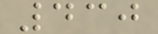430
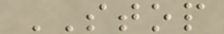STOP
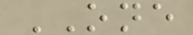ONE
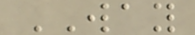WAY
